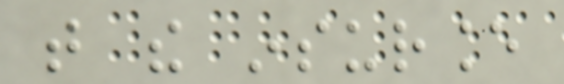that the insurance
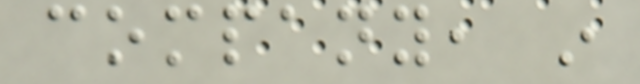company, in
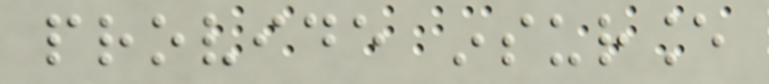provide insurance
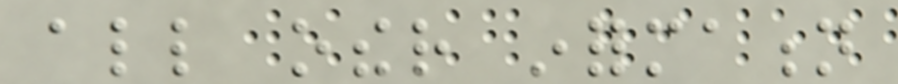all other information
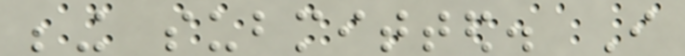being submitted. I
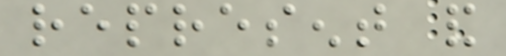represent and
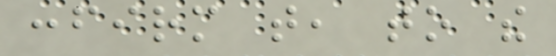confirm that, to the
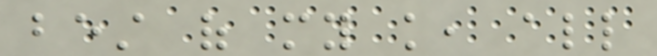best of my knowledge, all
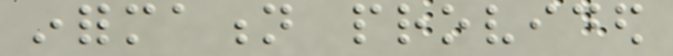information provided
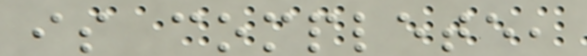is complete,
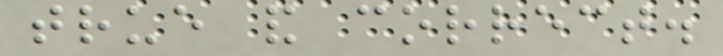true and correct.
